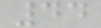44
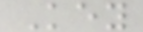Key
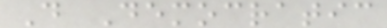D Democratic
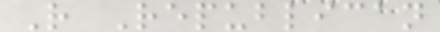R Republican
